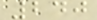240
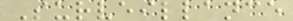Surveillance
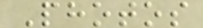Photos
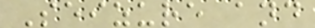Seizure and
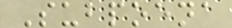Subpoena
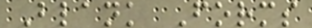Blank Forms
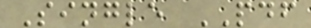Single PDF
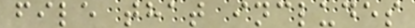file that includes
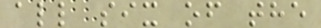all six of the
